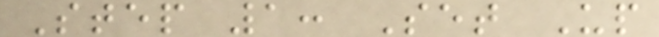Step 1: Set Up
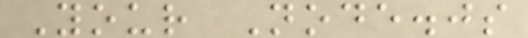Your Node.js
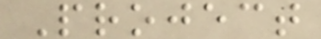Project
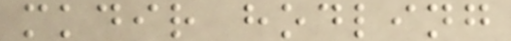mkdir hodling
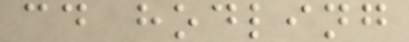cd hodling
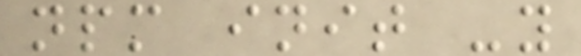npm init -y
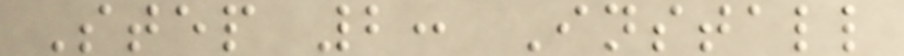Step 2: Install
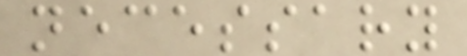necessary
